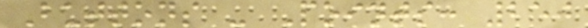Buttons - Points: 250
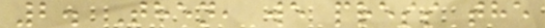2. Then, we press the
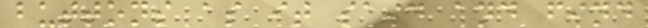buttons as it said and find
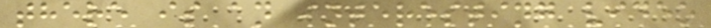there is an interesting video
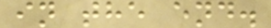in the end.
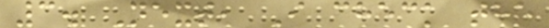3. Next, I check the
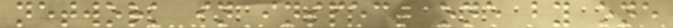network in inspect one by one
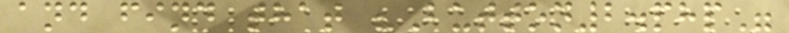and find that "Button2.php"
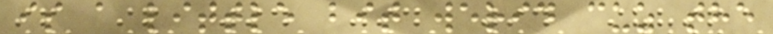is a little bit werid cuz the
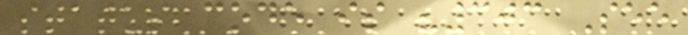status code is "303 See
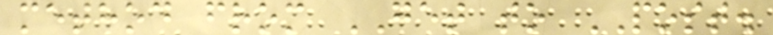method from GET to POST.
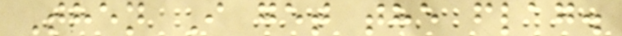Then I get the flag.
